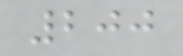200
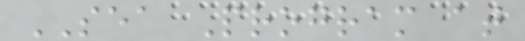SEA Program at
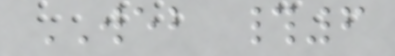WEB #6
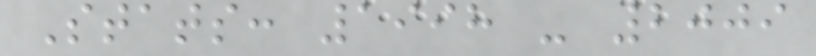Stats: 1998 - 2009
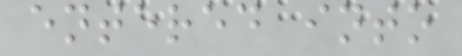entered into
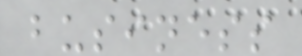business
